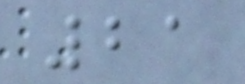21
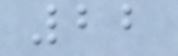22
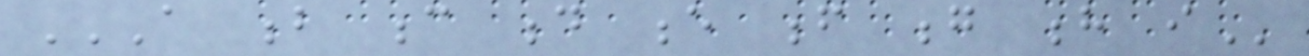A B C D E F G H I
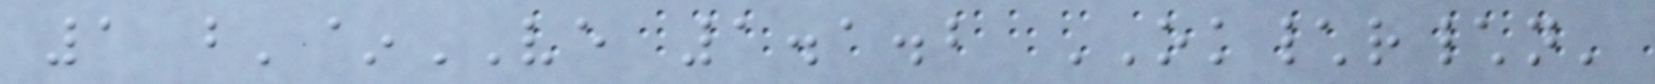1 b'~VE 1.1.2 OK\r\n'
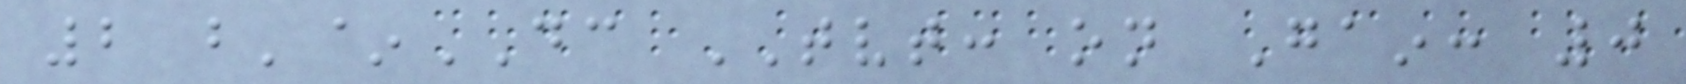2 b'~DC TVT: on Gain: 0
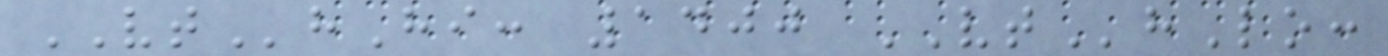VThHi: 1400 VThLo:
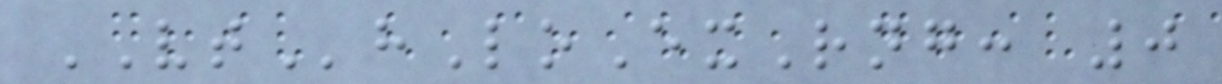VThLoExRng: 0
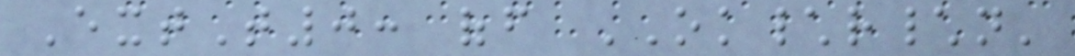ExtT0: off OK\r\n'
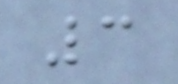3
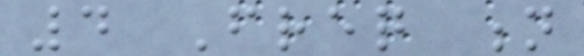4 Freq n
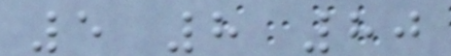5 8 80
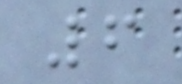6
